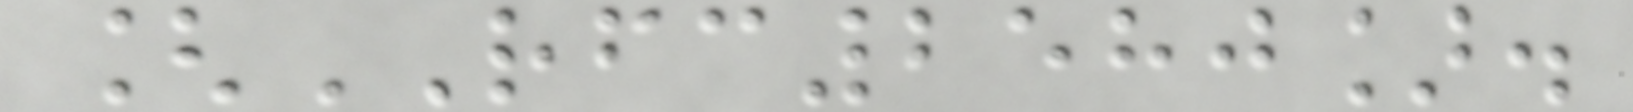[RFC2580].
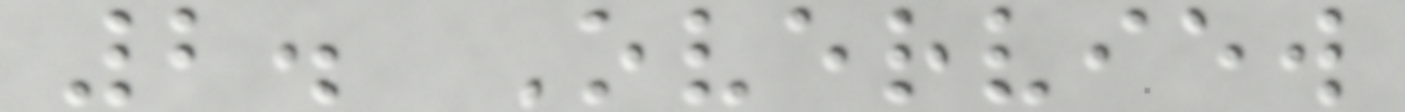2. Overview
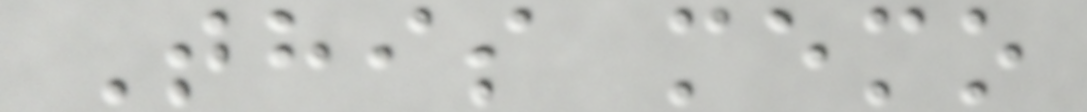This memo
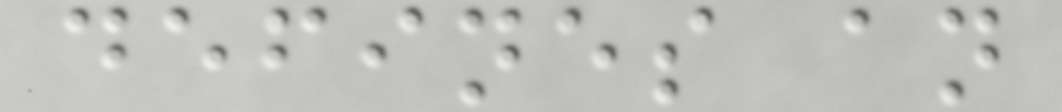defines an
